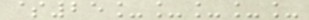$25_____
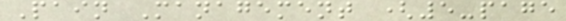Pain Management (5-page
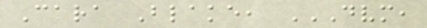Cara Blake, DVM,
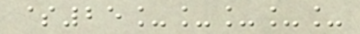$25_____
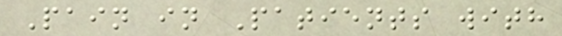Pain in Patients with
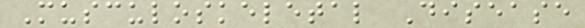Musculoskeletal Disease
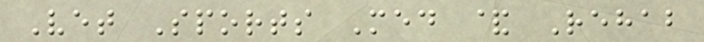Vet Sports Med & Rehab
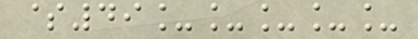$49_____
